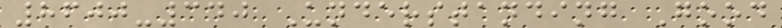8600-340 Understanding Good
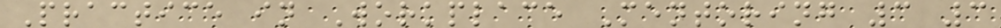Practice in Workplace Mentoring 3 3
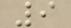9
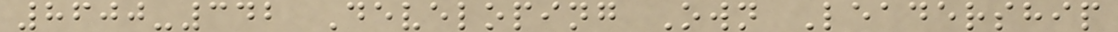8600-342 Developing Own Leadership
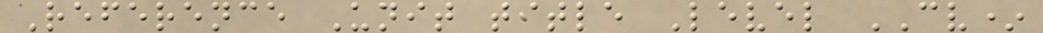Reference Unit title Level CV*
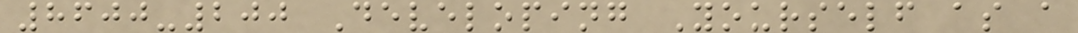8600-200 Developing Yourself as a
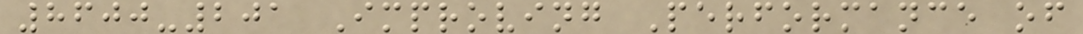8600-201 Improving Performance of
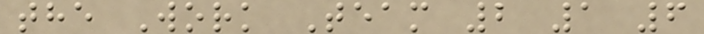the Work Team 2 1 6
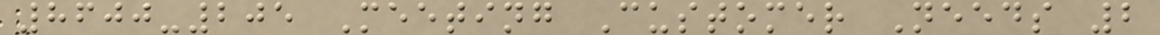8600-205 Meeting Customer Needs 2
